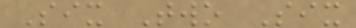Six Two Six
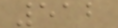512
